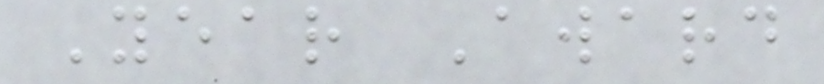Year Award
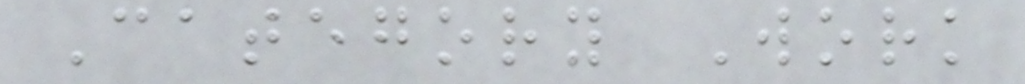Category Work
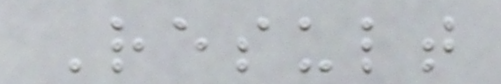Result
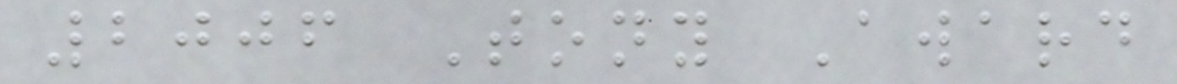2006 Tony Award
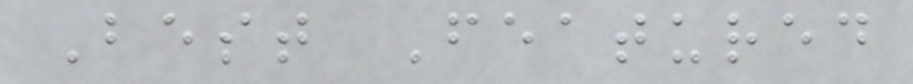Best Featured
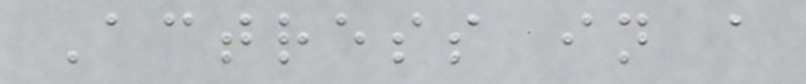Actress in a
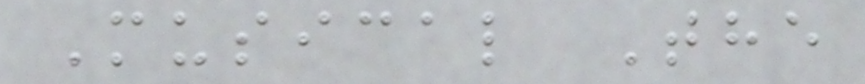Musical The
